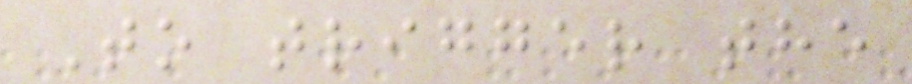To trigger the
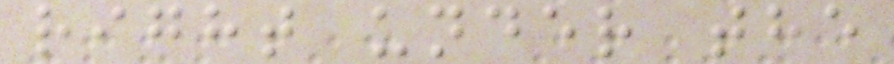right under the
